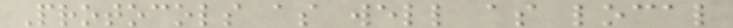Protocols as well as local
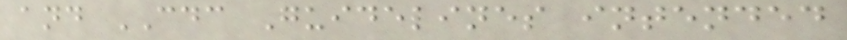and CDC Guidelines intended
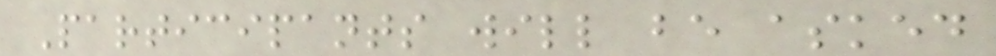Participants will be asked
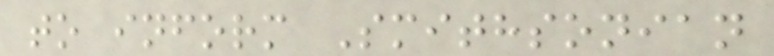to inform Smithsonian
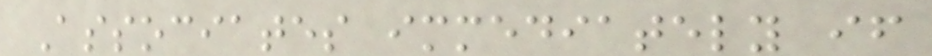Associates immediately if
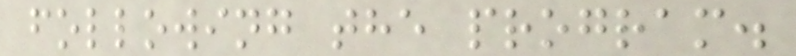following the program.
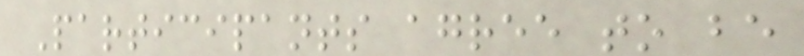Participants agree to be
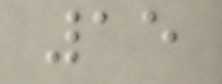15
